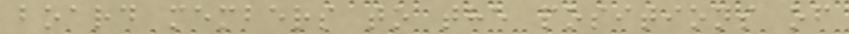board members to the positions of
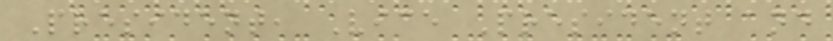President, Vice President and
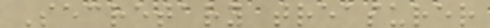Secretary treasurer
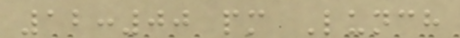12:00 pm Lunch
